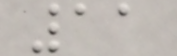11
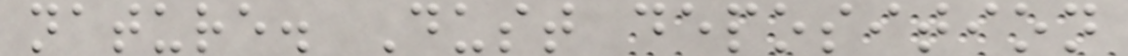nature. Dust deposition
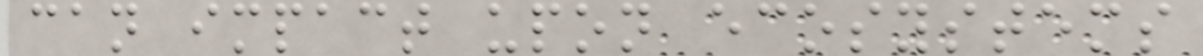can impact upon ecosystems
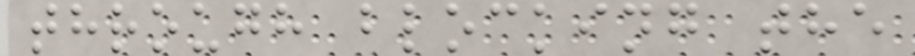through blocking the
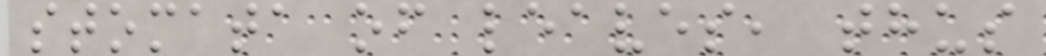stomata of leaves, thus
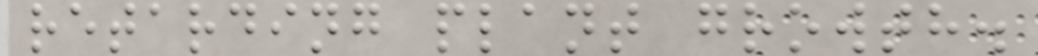retarding plant growth.
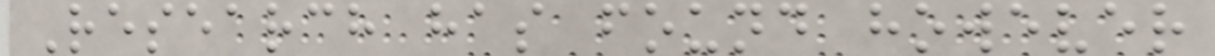Research has found however
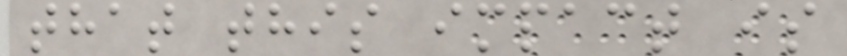that this impact is
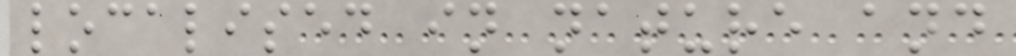localised in nature and
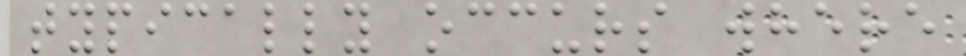typically occurs where
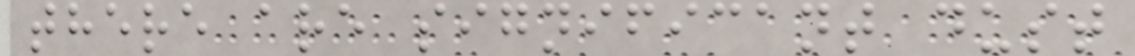there are significant dust
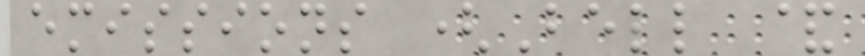emissions (Bell &
